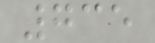735
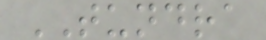TUNDRA
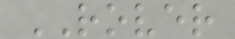ROVER
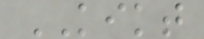KIKT
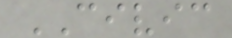CIVIC
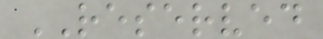RESERVED
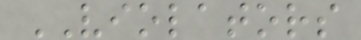VIOLATORS
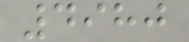4980
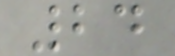24
